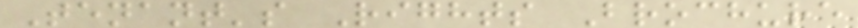Tenant's Rights Brochure
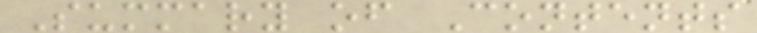Summary of Contents
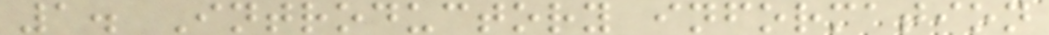1. Introductory information
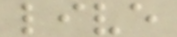live
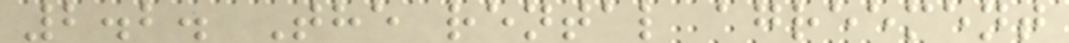2.2. The rental agreement
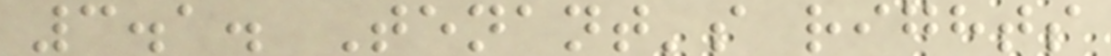3.1. Tenant's rights
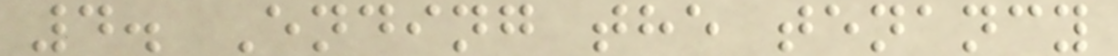4. Ending the tenancy
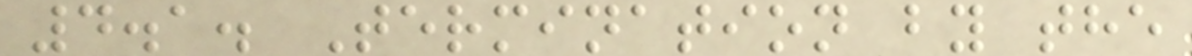4.1. Termination by the
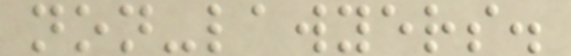non-lawyers.
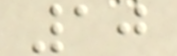10
